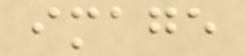image
